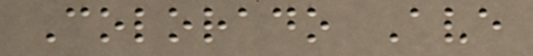Colorado Ave
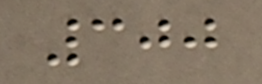300
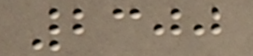2300
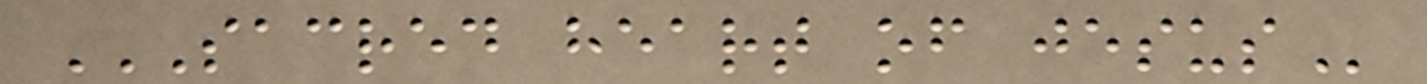SACRED HEART OF JESUS
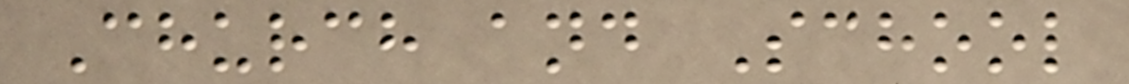Church and School
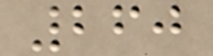260
